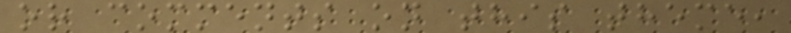or comments on this theme,
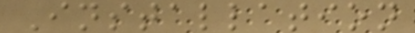Installation
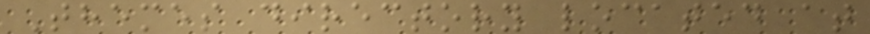Themes directory located at
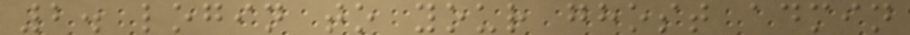2. login to your ghost admin
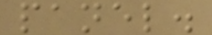panel.
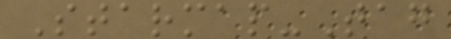Starmap-Tag
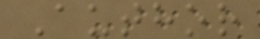Author
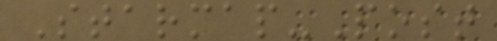Starmap-Post
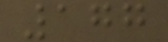177
